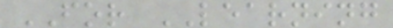FOR LEARNING
